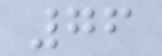76
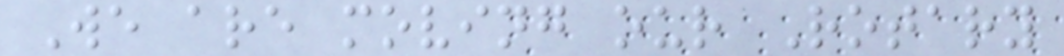We are moving our Rotary
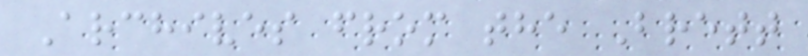Archives from the Brett
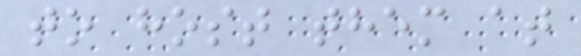to host them at
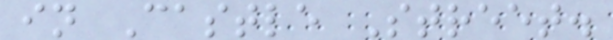in Castle Street.
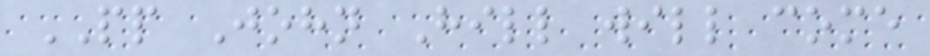PP John Hill will come
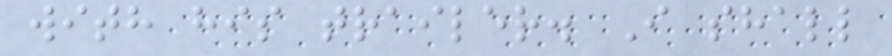with his trailer. I shall
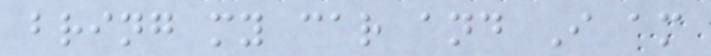bring my car and I am
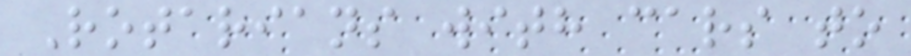Rotarians with cars to
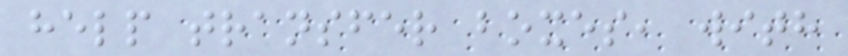help transfer boxes, with
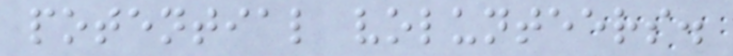potential volunteers.
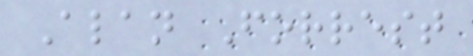Alan Forrest
